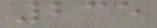235
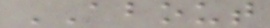ABOUT
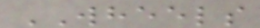WHEELS
